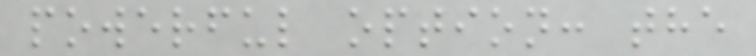powerful option: the
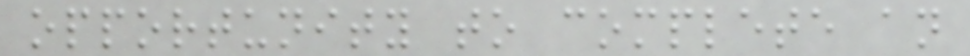opportunity to complete an
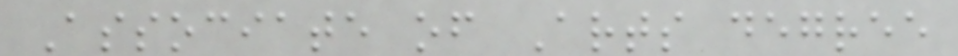Associate of Arts degree
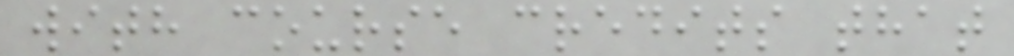with course credits that
